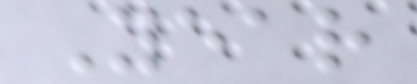Year
